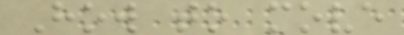How to move
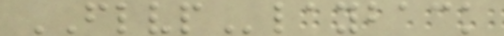FLVPlayback
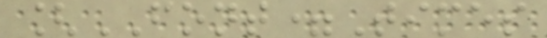[FONT=Times
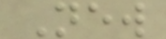New
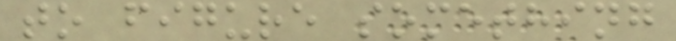to figure something
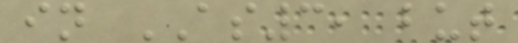in AS3, but
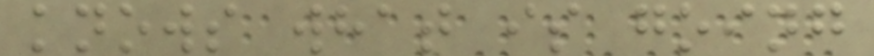knows what is going
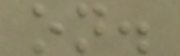on.
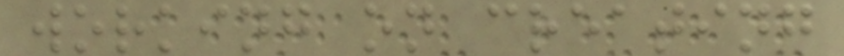working on creating
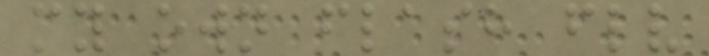my own flash flv
